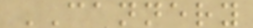CANNERY
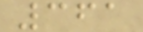361
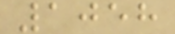1058
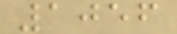1056
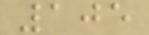105
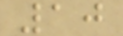10
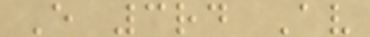E 3rd Av
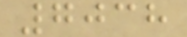7038
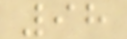98
